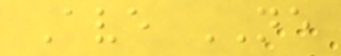Ave NE
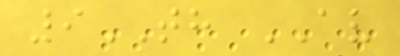9TH AV
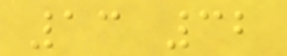13 32
